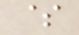$
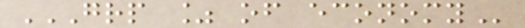GRP % OF ECONOMY
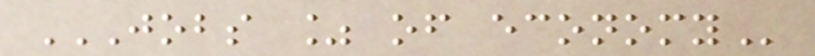JOBS % OF ECONOMY
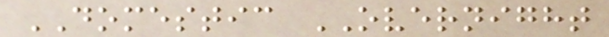DOMESTIC OVERNIGHT
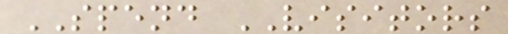SPEND VISITORS
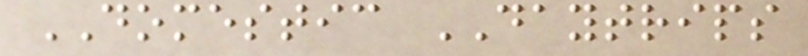DOMESTIC DAYTRIPS
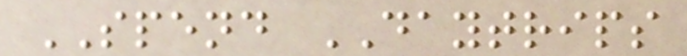SPEND DAYTRIPS
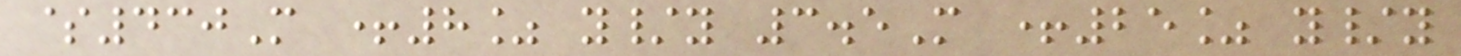$430M +8% y/y 3.5M +25% y/y
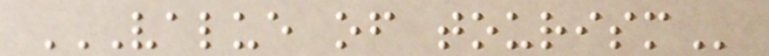VALUE OF TOURISM
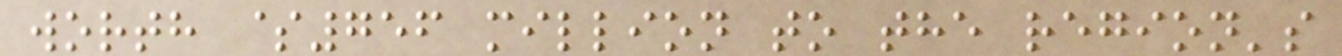worth $756 million to the region's
